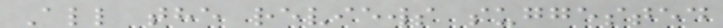All the reviews suggested
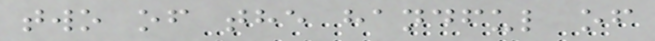two of the handful of
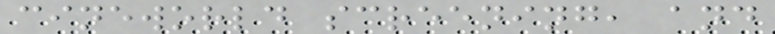cineworld screening, and
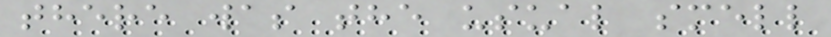there was the usual smell
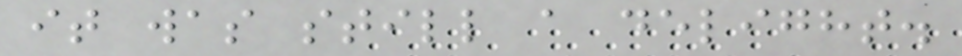it was still a delight.
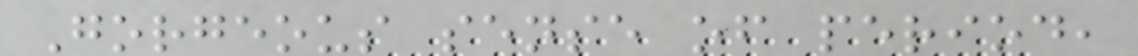Gorgeous sense of period,
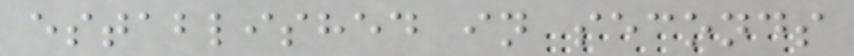established in seconds
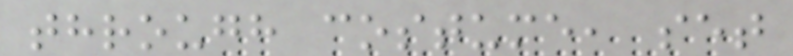through costume, set
